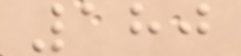180
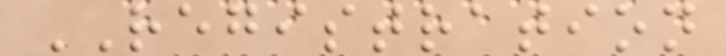REGISTRATION
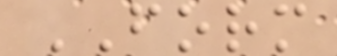FORM
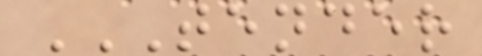TENDER
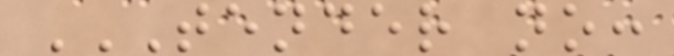TENDER NO:
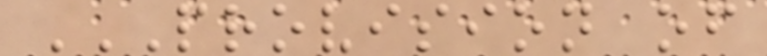PROVISION OF
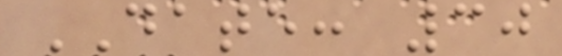DATE: 30
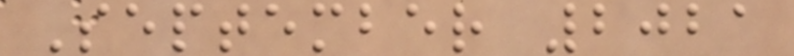September 2021
